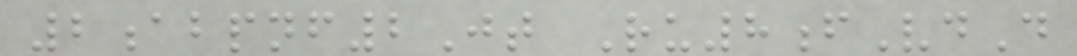2abpnf2Jt Ru8fVdD
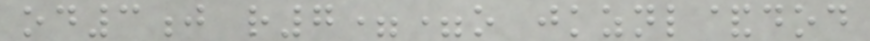od3j r7==o jkznl&dod
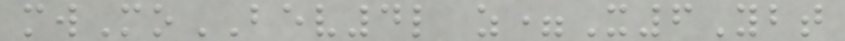mwMoBEV4l z=X6Ybt
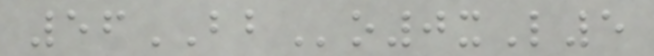56BBo0xL5
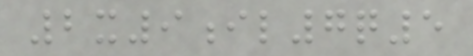2x9il7q5
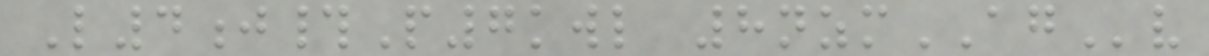L4j#P7kwl 8nzmAGv
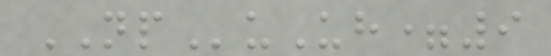NPuUh=9
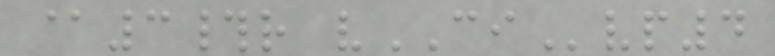@3#r vCIvp4
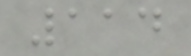114
